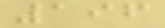196
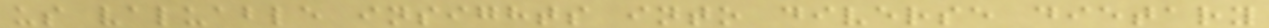us valuable insights into diverse dietary
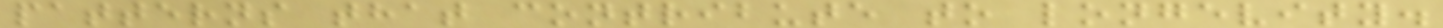patterns that contribute to longevity.
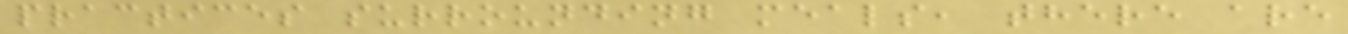practices surrounding meals, there are
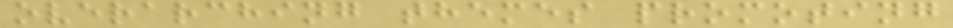overarching themes promoting
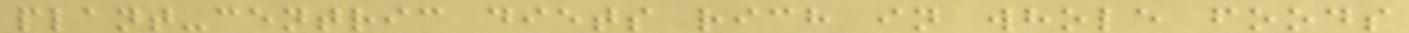plant-centric diets rich in whole foods
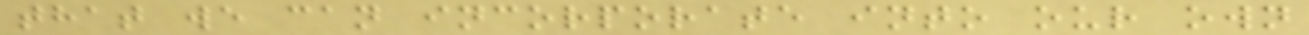that we can incorporate into our own
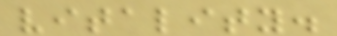vitality.
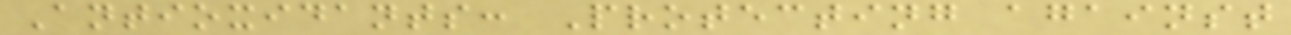Antioxidants: Protecting against
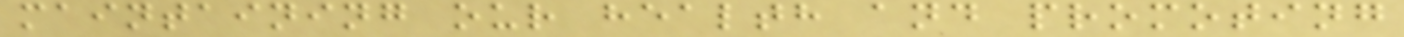maintaining our health and promoting
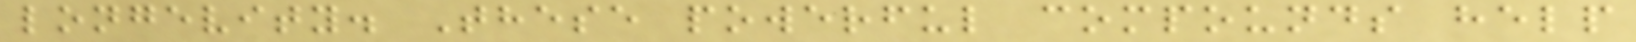longevity. These powerful compounds help
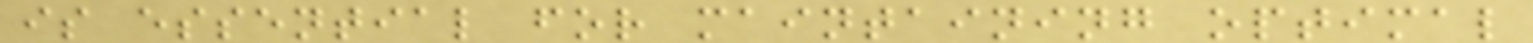is essential for maintaining optimal
